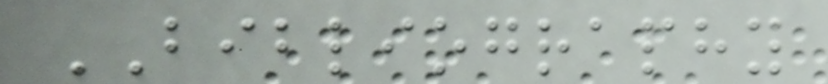BIBLIOGRAPHY
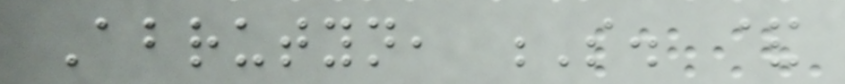Abrutyn, S. &
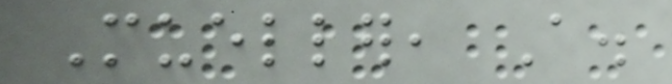Mueller, A.
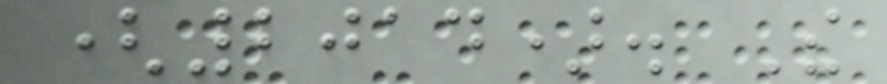(2014). The
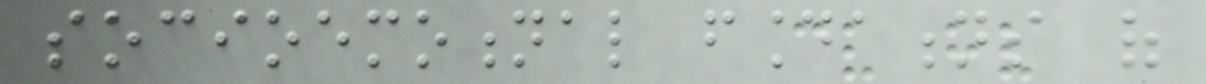socioemotional foundations of
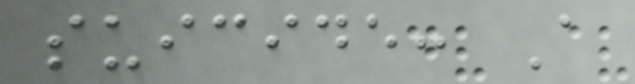suicide: A
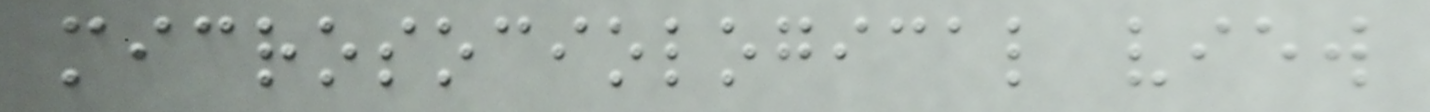microsociological view
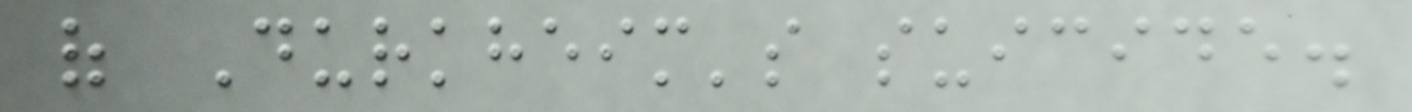of Durkheim's suicide.
